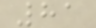81
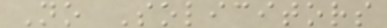No Solicitors
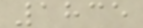1835
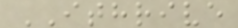ITHRIVE
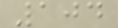104
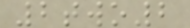2two2
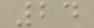24
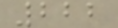222
